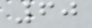60
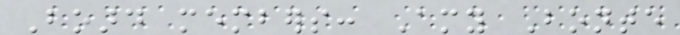Board members: Amy Bonte
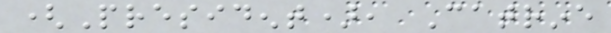(President), Catrine
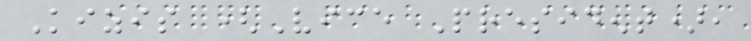Kizis (Vice President),
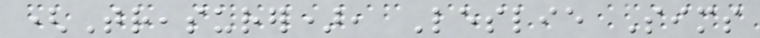(Treasurer), Leslie Sims
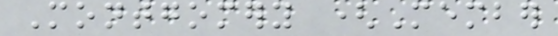Montgomery (Member
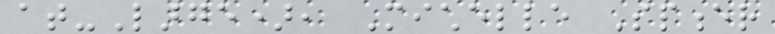at-Large), Michelle Spencer
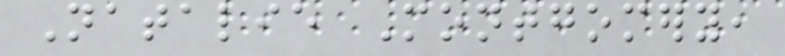Natalie Montgomery,
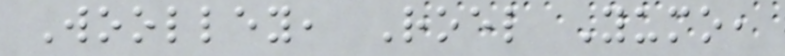Woolley, Roel Yumo,
